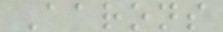Aarons
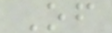Of
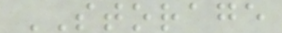STORAGE
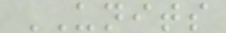UNITS
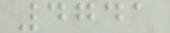4741
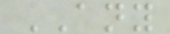ANY
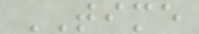TIME
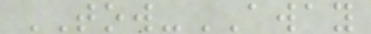TOW-AWAY
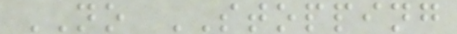NO STOPPING
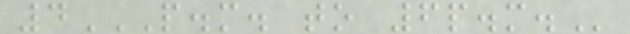4P.M. TO 6P.M.
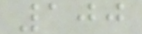100
